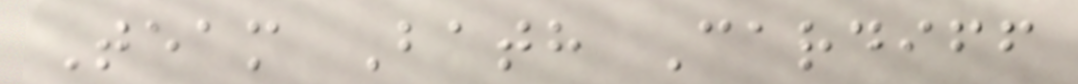Team Bath Cardiff
